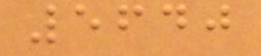5640
